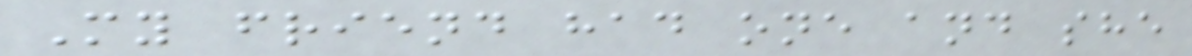My friend had one and she
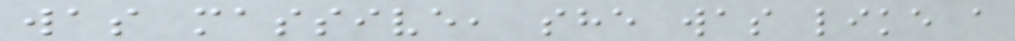was massive, she was like a
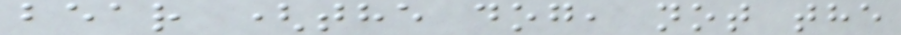bear (the dog, not the
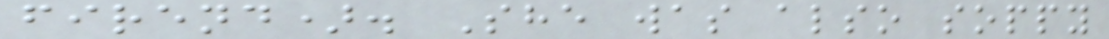firend). She was also soppy
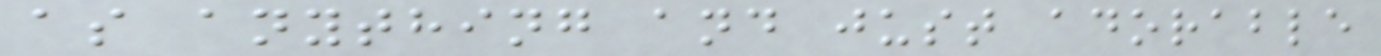as anything and just adorable
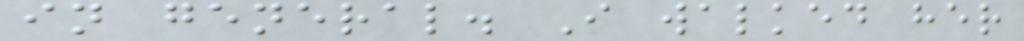in general. I walked her
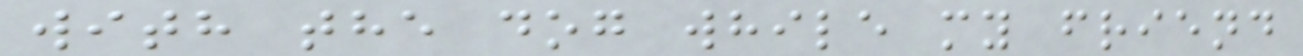with the dog while my friend
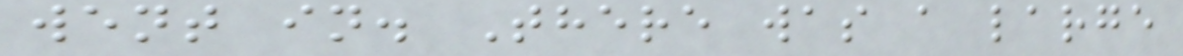went in. There was a large
